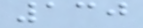130
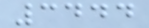3444
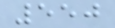550
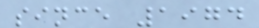since 1974
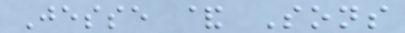Jesse & Sons
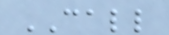CALL
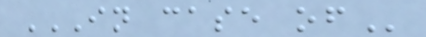IN CASE OF
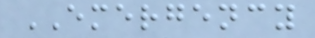EMERGENCY
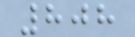808
